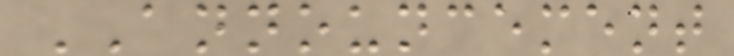ANNOUNCEMENT
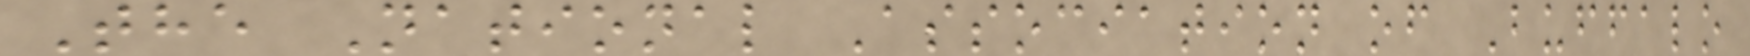The National Association of Buffalo
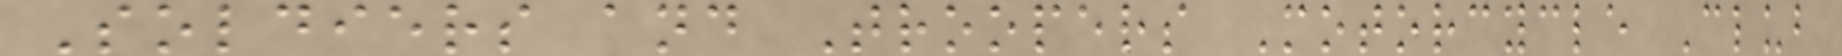Soldiers and Troopers Motorcycle Club
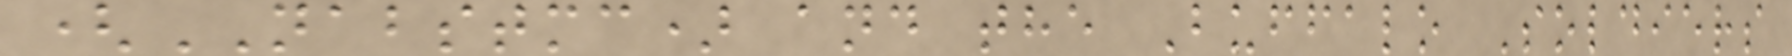(NABSTMC) and the Buffalo Soldiers
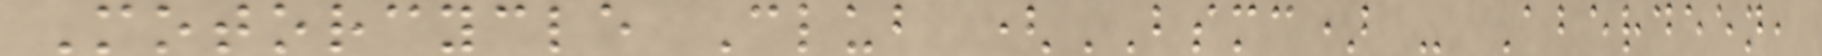Motorcycle Club (BSMC) - Aberdeen,
